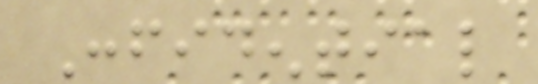Confidential
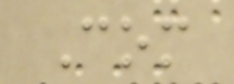Com
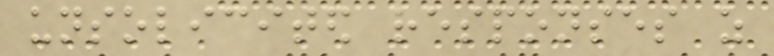unsolicited responses as
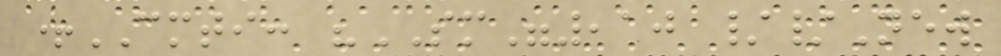+CMTI: "SM",10 //New
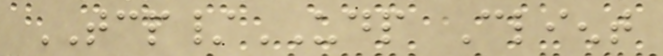TCP/UDP Client
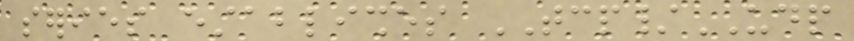series establishes TCP/UDP
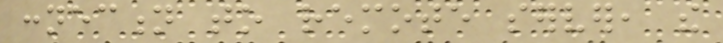connection to remote server, the
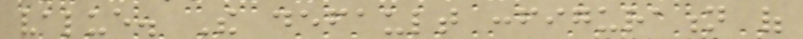value. The default configuration of
